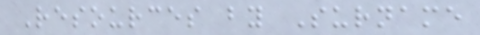Resources by Surname
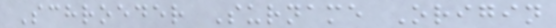Schroeder Surname Origin
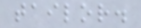tailor.
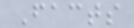Facts
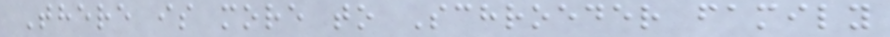There is more to Schroeder family
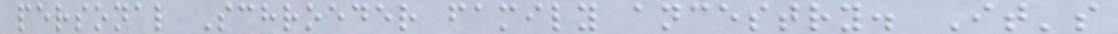personal Schroeder family ancestry. It's
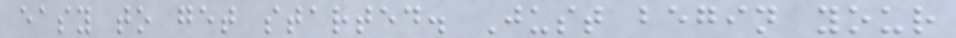easy to get started. Just begin your
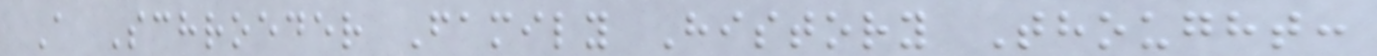A Schroeder Family History Thought:
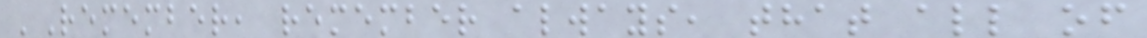'Remember, remember always, that all of
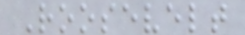Roosevelt
